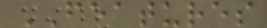FEATURES
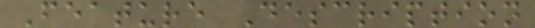Feature Description
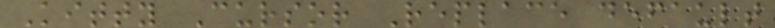Kitty Cursor Replace default
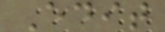Edit
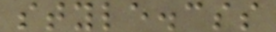style.css
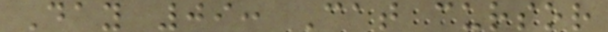Day 09: Cat cursor
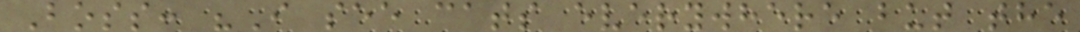Boss: "I see cats everywhere but the
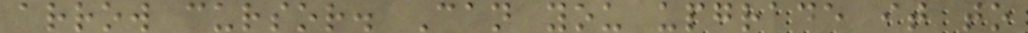arrow cursor. Can you upgrade it to
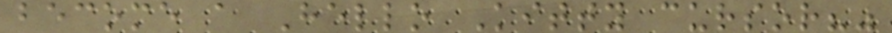become a Hello Kitty cursor?"
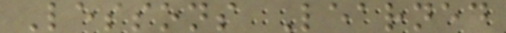Lessons Learned
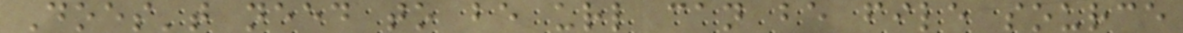Does't need to be url can be file source
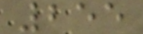255
